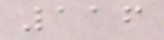116
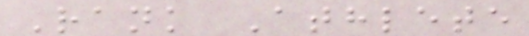Rank Athlete
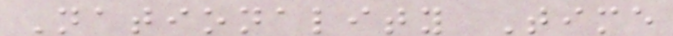Nationality Time
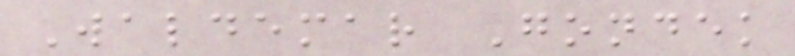Waldemar Gondek
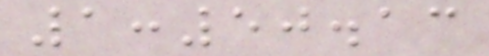1:50.13
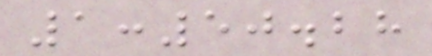1:50.28
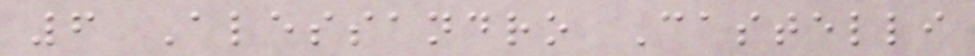6 Alessandro Castelli
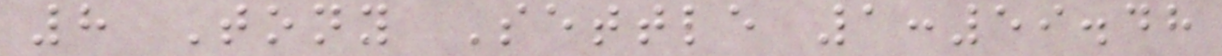8 Tony Settle 1:59.48
